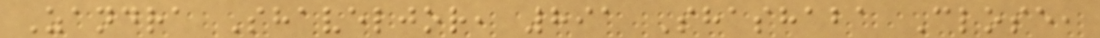Zandra Shaveljor, 891 Shashaba Close,
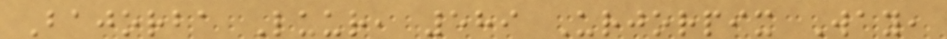Bajorba Luur, 589 Urjorpix Way,
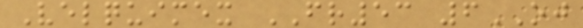Velquimex FR53 6OJ
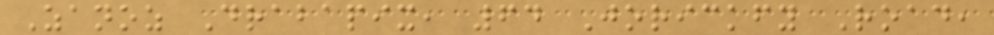Zanoz Drabapix, 64 Jorickfy Road,
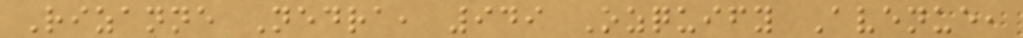Rizanne Nedra, 949 Ozquify Avenue,
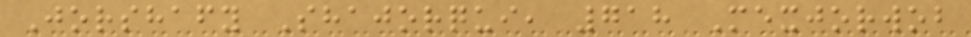Jorshafy Shajorqui, 718 Mexjorwob
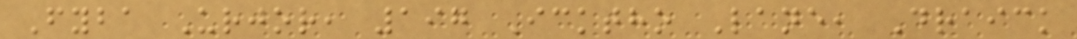Fyba Urjor, 197 Icktho Lane, Draick
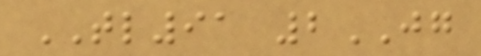TL91 2JG
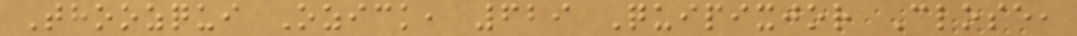Thoozqui Ozick, 629 Quipixjor Close,
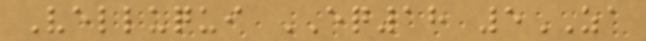Velluqui EQ18 5ZA
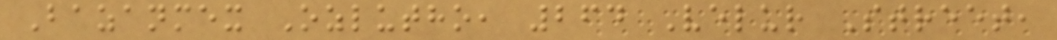Bazanmex Ozlutho, 264 Velur Street,
